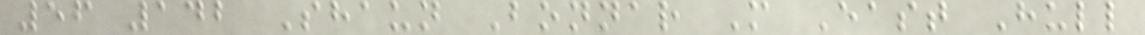56 142 Shaun Bonnar M East Hull
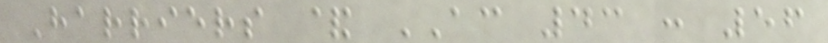Harriers & AC 43 : 56
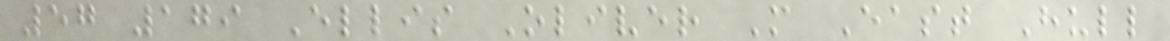57 179 Ellis Oliver M East Hull
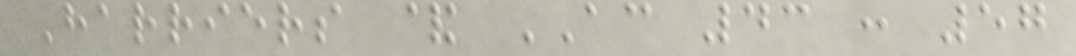Harriers & AC 43 : 57
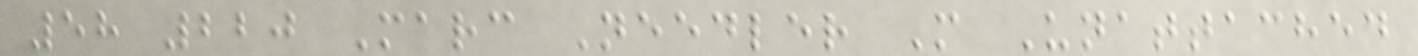58 220 Marc Needler M Unattached
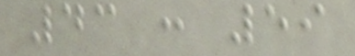43 : 59
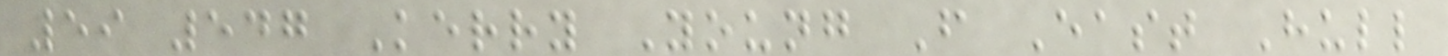59 547 Kerry Young F East Hull
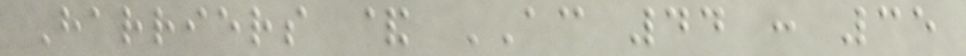Harriers & AC 44 : 35
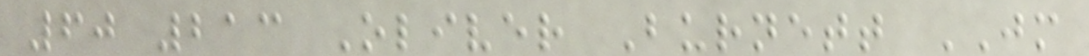60 213 Oliver Burnett JM
